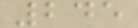245
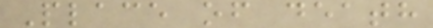Place of death
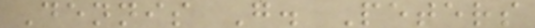Dennis G. Peters
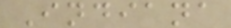Indiana
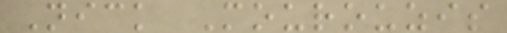Nick Mourouzis
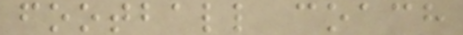football coach
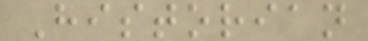Historian
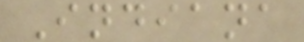Indiana
